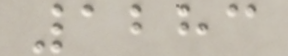1283
